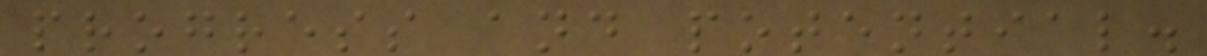progress and potential.
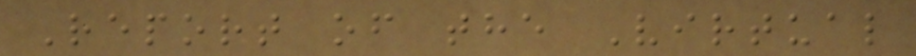Report of the Virtual
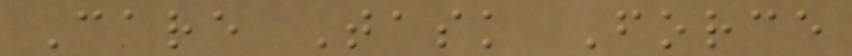Care Task Force
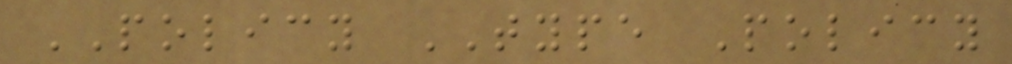POLICY TYPE Policy
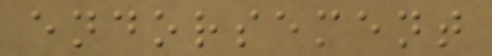endorsement
